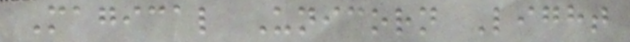Magical Unicorn Light
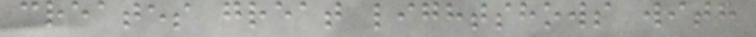creates great lightshows with
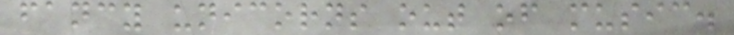fancy unicorns out of music.
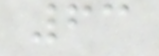63
